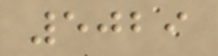5029
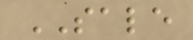SALE
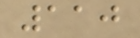110
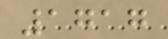1717
